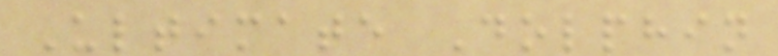Ultimate Dolphin
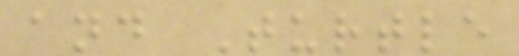and Turtle
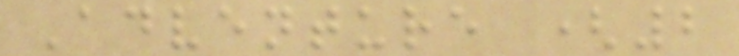Adventure (2
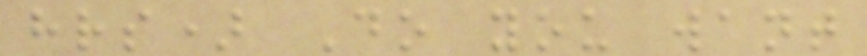hrs) Do you want
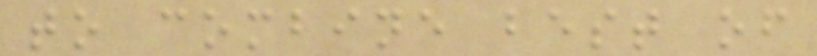to combine best of
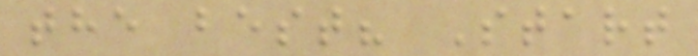the best? Start
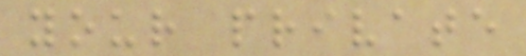your private
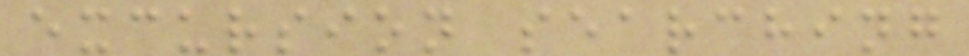excursion searching
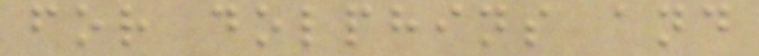for dolphins and
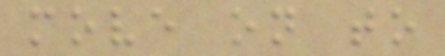move on to
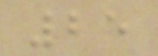25
